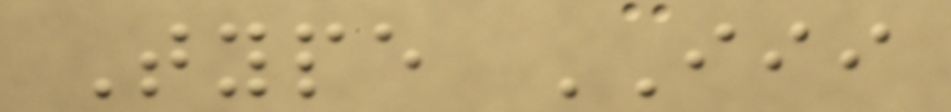Type III
